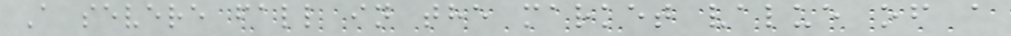A severe fall in the market value of a
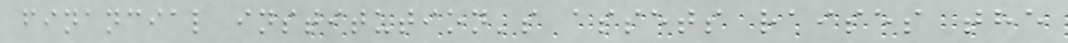financial institution's assets raises the
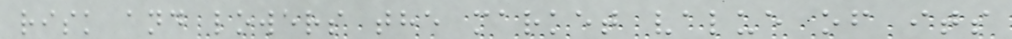risk and lowers the market value of its
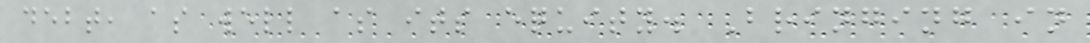debt, as well as its equity. Bringing in
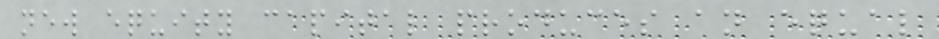new equity capital produces an equal
